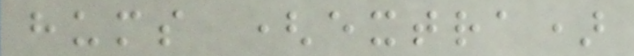hums (extra)
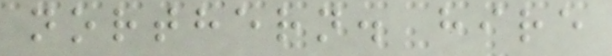northern. hire
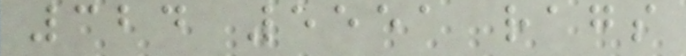324 5551 rags
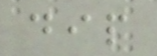dip
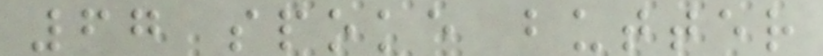67 spoke butter
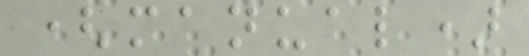(manual)
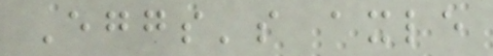Eggs's axle
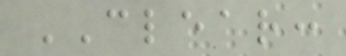CLEAR:
